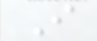I
